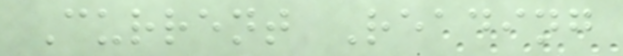Current Reading
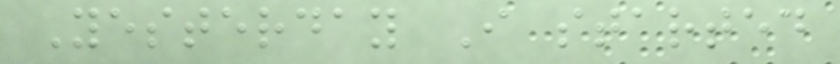Yesterday I started
